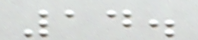14.
